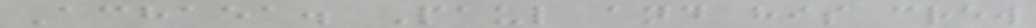Achaea. Paul and his crew
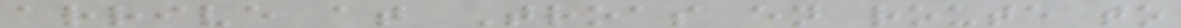arrive at Troas en route to
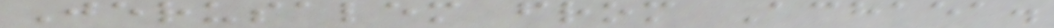Jerusalem from Achaea.
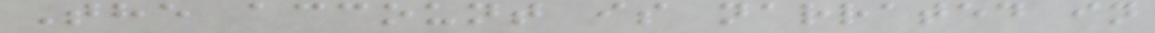The account is narrated in
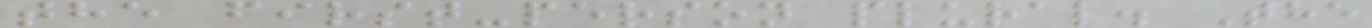the first-person plural. The
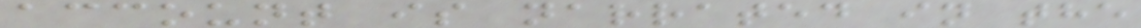account is narrated in the
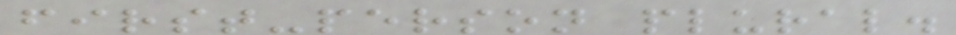first-person plural.
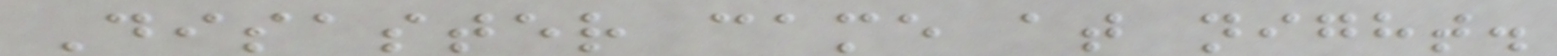Disaster came at night.
